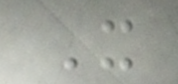It
